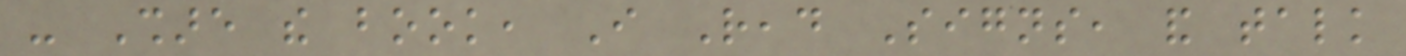- Share the book, I Read Signs, and talk
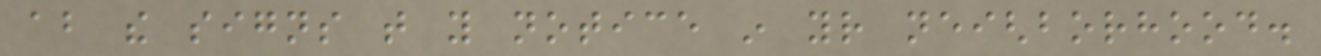about the signs that you notice in your neighborhood.
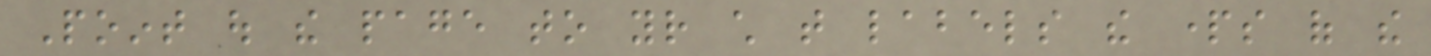Point out the page to your child that labels the parts of the
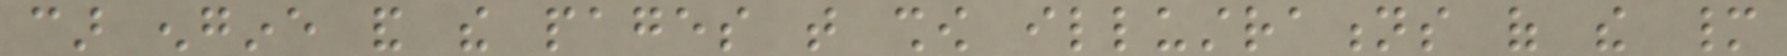car engine and the pages that show illustrations of the many
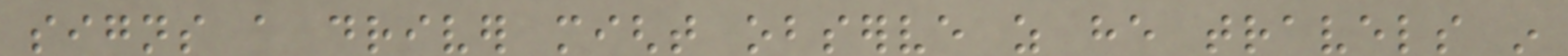signs a driver might observe as he travels in
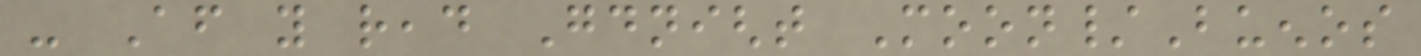- After you read Goodnight Moon/Buenos
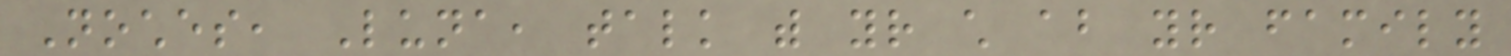Noches, Luna, talk with your child about your family
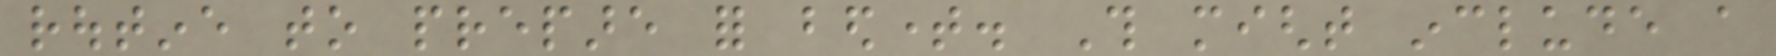routine to prepare for bedtime. This might include a
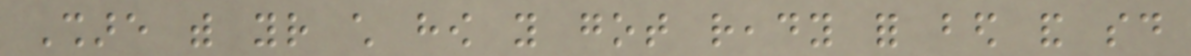Share with your child how you got ready for bed and said
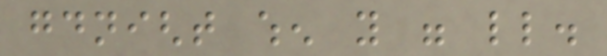goodnight when you were little.
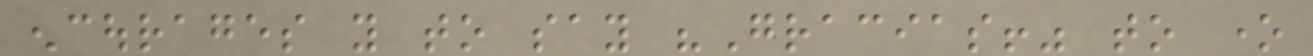encourages you to say "Gracias!" to one
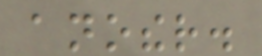another.
